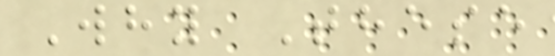Why These
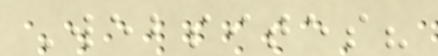Websites?
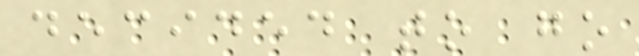decided to go
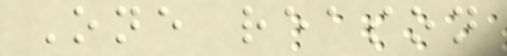One reason
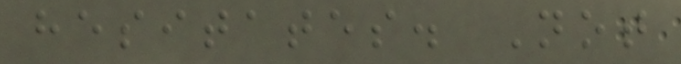hesitates. Not
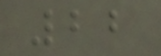22
